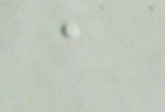a
